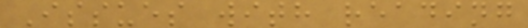Issues with reading
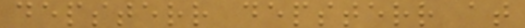depsterr depsterr at
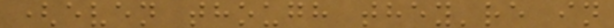(even though they're in
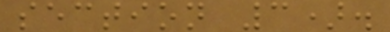section 3).
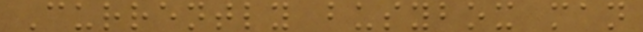Currently busybox man
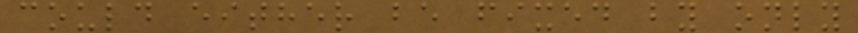could either be fixed by only
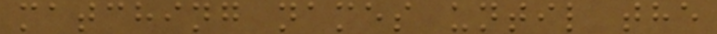matching names until the
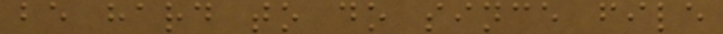be hard to do since file
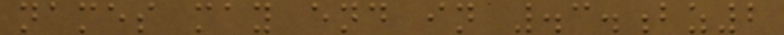names may end in .3.bz2
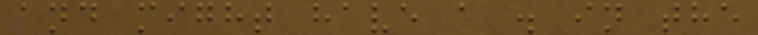and might have a . in the
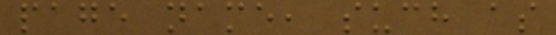page name, such as
